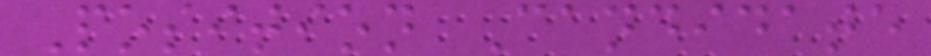Position Candidate
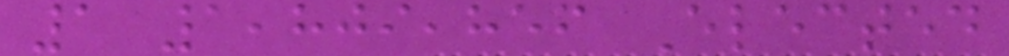1 1,809,856 Elected
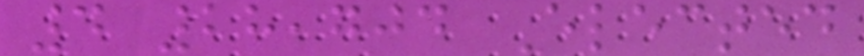4 28,704 Elected
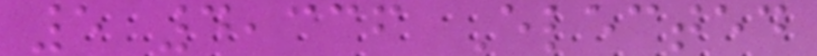5 4,336 Elected
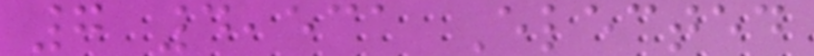7 4,531 Elected
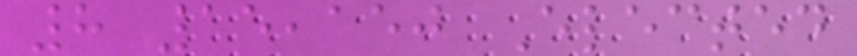8 15,150 Elected
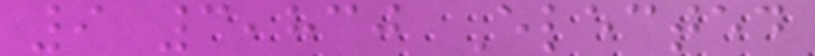9 3,830 Elected
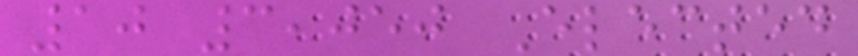10 3,050 Elected
